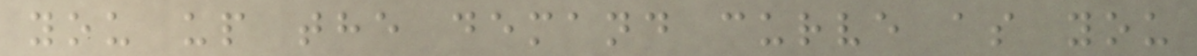you up the demand curve as you
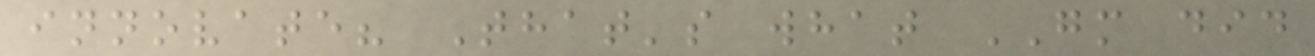innovate? That's what GM did
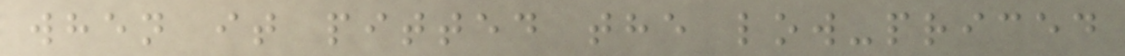when it pitted the low-priced
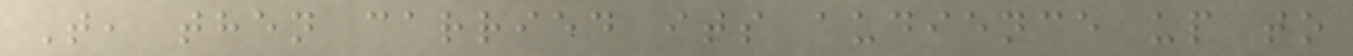T, then carried its audience up to
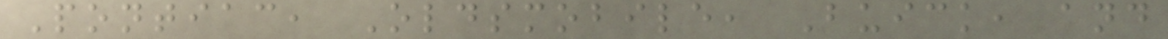Pontiac, Oldsmobile, Buick, and
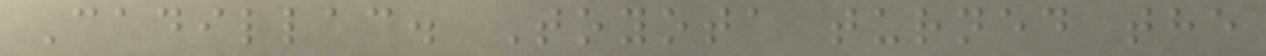Cadillac. Toyota turned the
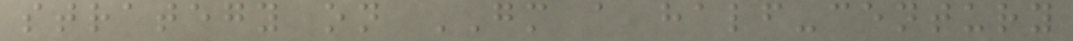strategy on GM a half-century
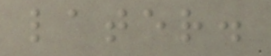later.
